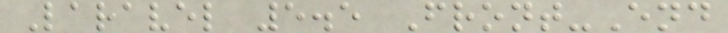Laravel 5.5 Front-End
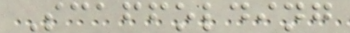Scaffolding
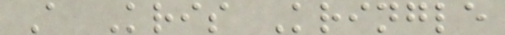A Kris Kringle
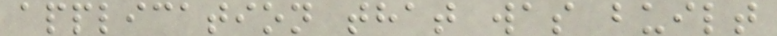application that was built
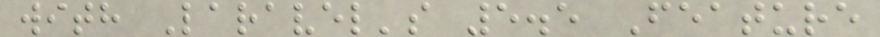with Laravel's 5.5 Feature
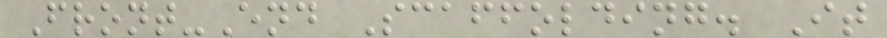Front-End Scaffolding. It
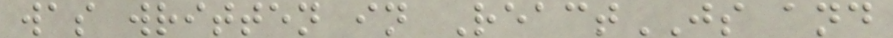was written in ReactJS and
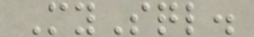MySql.
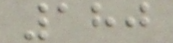180
